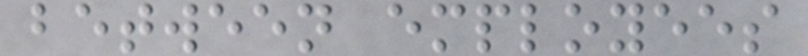between employees
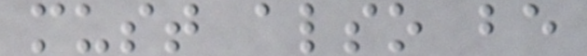must also be
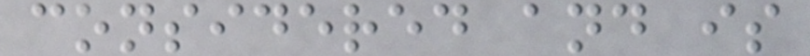considered and is
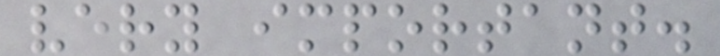very important.
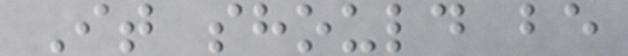It should be
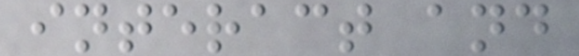interact and
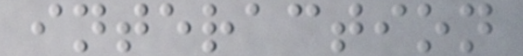interaction
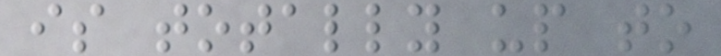is totally up to
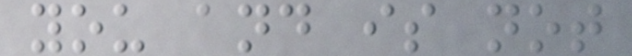you and is not
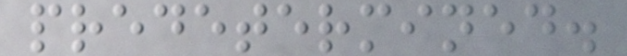predetermined.
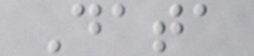Data
